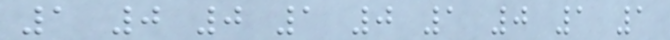1 0 0 1 0 1 0 1 1
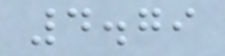4.79
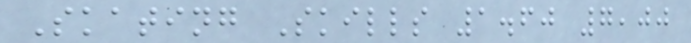Skating Skills 1.60 7,00
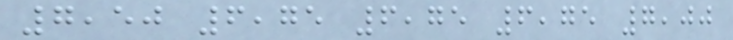7,50 6,75 6,75 6,75 7,00
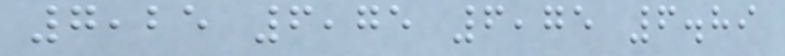7,25 6,75 6,75 6.89
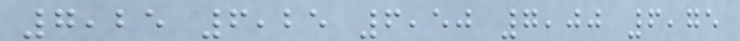7,25 6,25 6,50 7,00 6,75
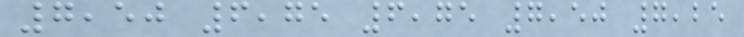7,50 6,75 6,75 7,50 7,25
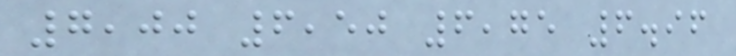7,00 6,50 6,75 6.96
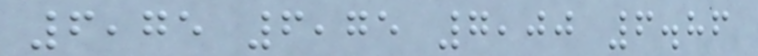6,75 6,75 7,00 6.86
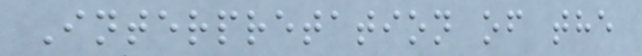Interpretation of the
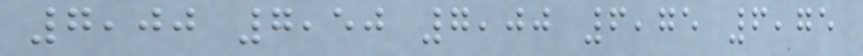7,00 7,50 7,00 6,75 6,75
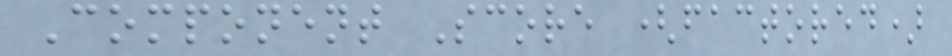Component Score (factored)
